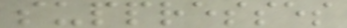suppresses
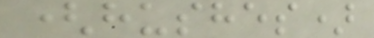(hushes)
